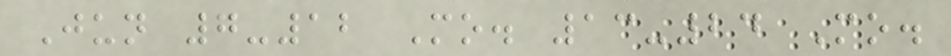Jun 7-12 Mo. 13-24 Mo.
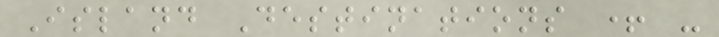Island Destinations + -
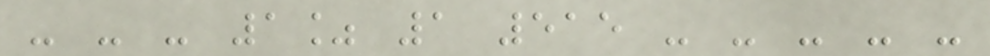- - - 1% 1 515 - - - - -
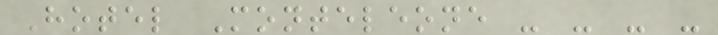Hotel Monteleone - - - -
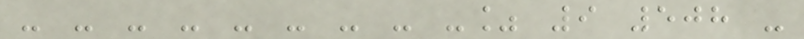- - - - - - - - -% 9 508 -
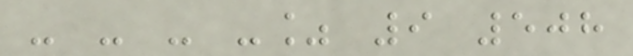- - - -% 9 508
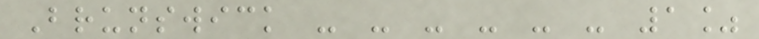Brunswick - - - - - - 1%
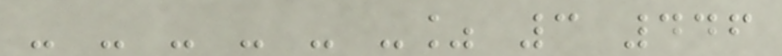- - - - - -% 3 446
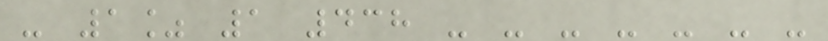- 1% 1 438 - - - - - - -
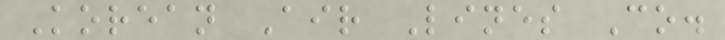Korean Air Lines Co.
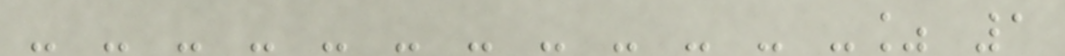- - - - - - - - - - - -% 1
